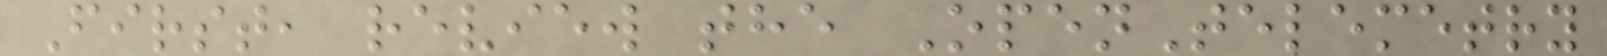First, review the OpenTelemetry
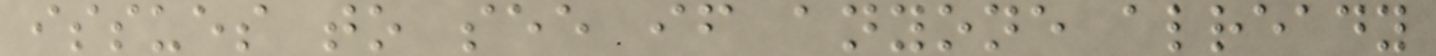issues to see if anyone already
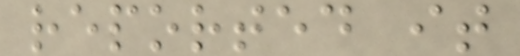reported it
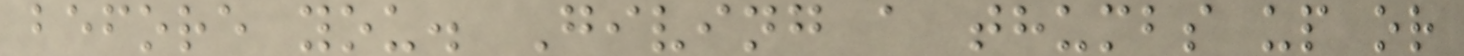before you. Giving a thumbs up or
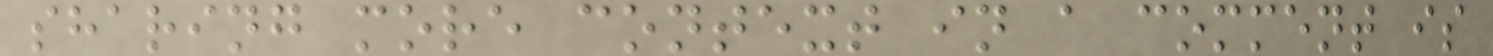sharing more context in a comment is
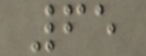65
